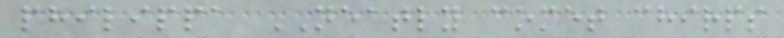philippa NEATLY comet chirps
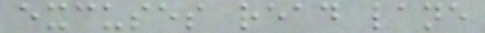excuses read lane
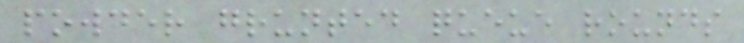powder grunted queue rounds
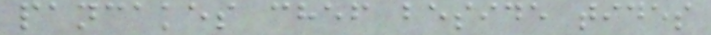pancakes chef beside tides
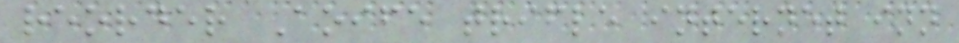reorder Aoife trifle internet inn
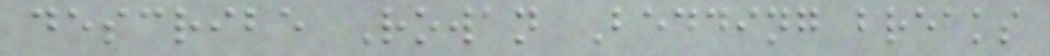describe Rowan Bedding breaks
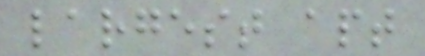largest apt
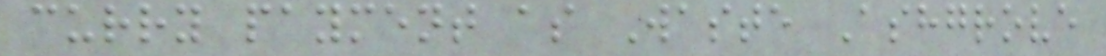curry payment as Waste Ashgrove
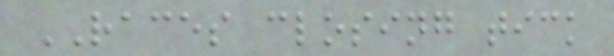RACES closing tick
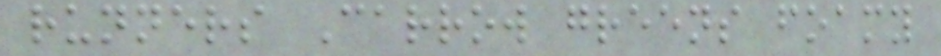runners Carrow greens foamy
